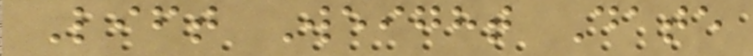Lift Weight Date
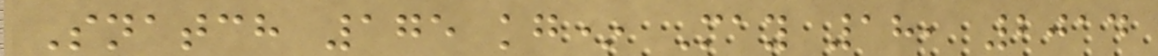Snatch 175 kg* May 18, 2014
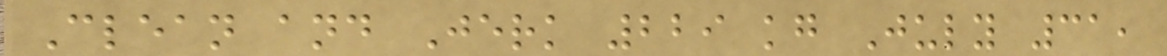Clean and Jerk 229 kg July 31,
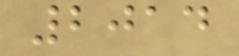2014
